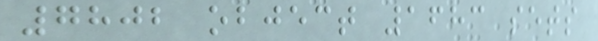7802 object 1683 sets
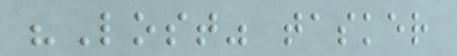"Lost" tasker
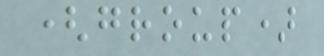(group)
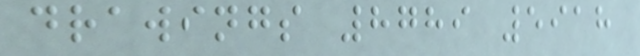drawings 8789 5918
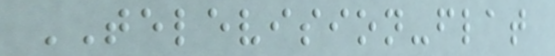TELEVISION-flat
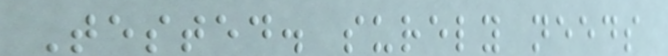Tested. surely needs
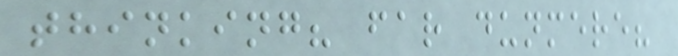thinking? far dunmere?
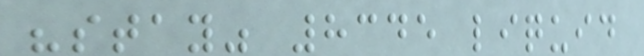"stay" 8345 liquid
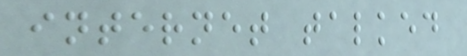internet talked
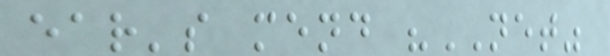ear's mend "NET"
